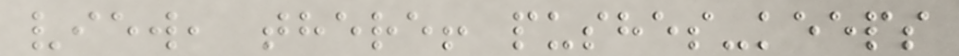view, there! pushes-keeps
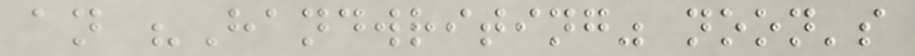an "Handwriting" noon's
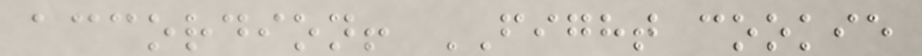accordion! FIGHT cookie
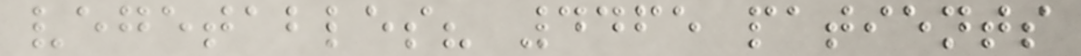vegetables? 4465 patients
